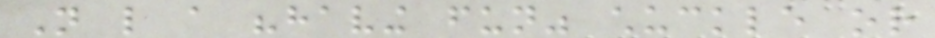Not like a "having fun" chuckle or
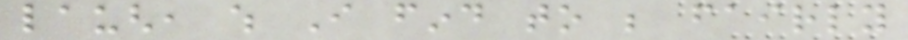laugh, which I find to be fairly
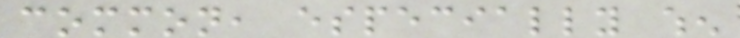common, especially when
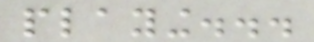playing...
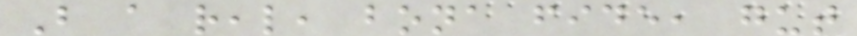But a real, bona fide, gut
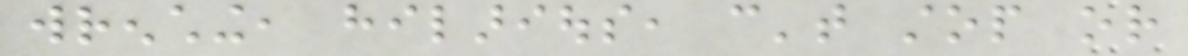wrenching, hilarious, can't stop or
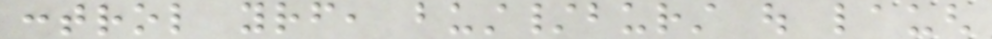control yourself, bust/burst out laugh
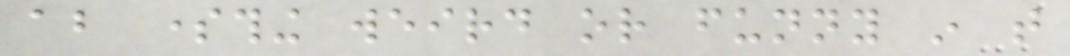about something weird or funny in that
